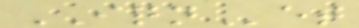IQNet
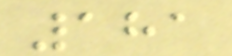181
